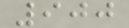900
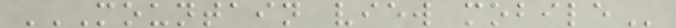MOUNTAIN VIEW MOBILE
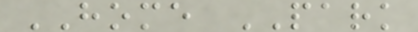HOME PARK
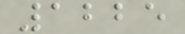1225
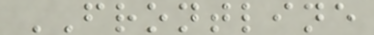FRONTLINE
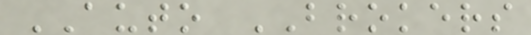AUTO BROKERS
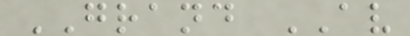GRAND AV
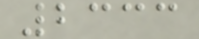2333
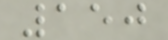150
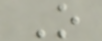O
